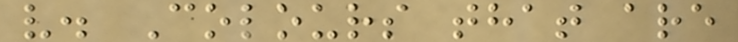v. Colours that are
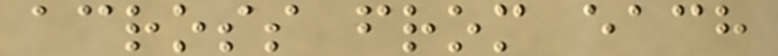across from each
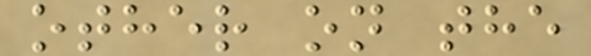other on the
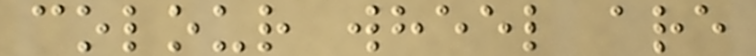colour wheel are
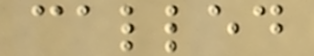called
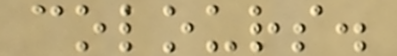colours.
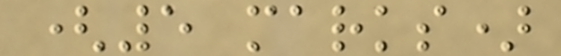(5 marks)
